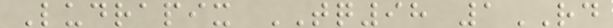Ludrapix TQ98 1RD
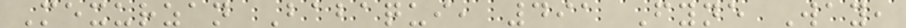Mexurzan Babaqui, 491 Fyne Way,
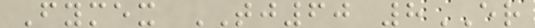Fymex TJ60 8ER
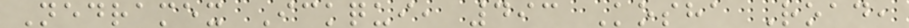Nedramex Ickqui, 493 Kosha Road,
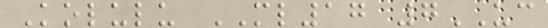Kolulu ML17 7UC
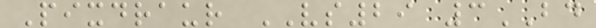Pixdraur VS29 3BD
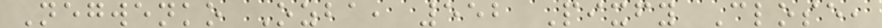Negwenko Ozba, 552 Pixfy Close,
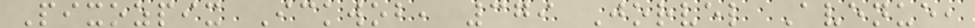Pixozpix Ickwob, 379 Jorvel Avenue,
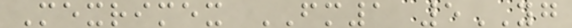Mexrimex FM1 5YG
